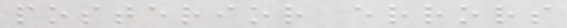posterior errors
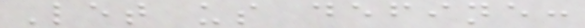Let us define:
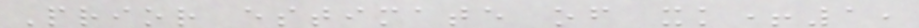Prior estimate of xk+1,
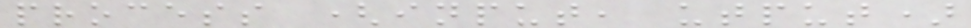process (input, utput)
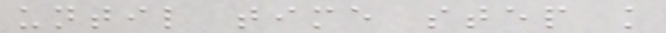until time step k
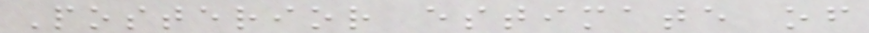Posterior estimate of
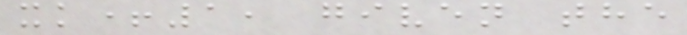xk+1, given the
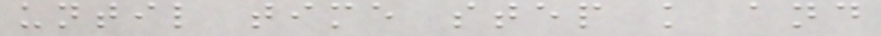until time step k and
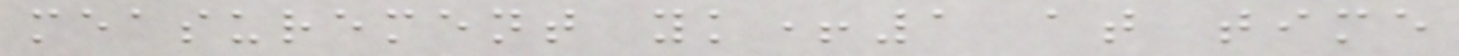measurement yk+1 at time
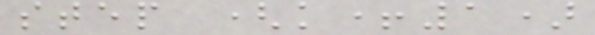step (k+1)
